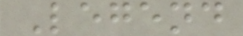Legend
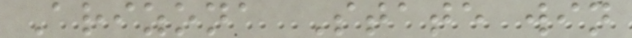Arizona State win
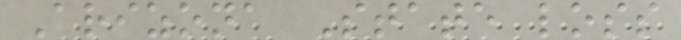Arizona State loss
